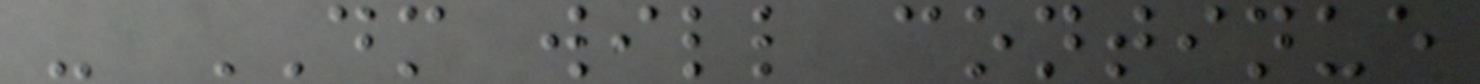- DM will continue
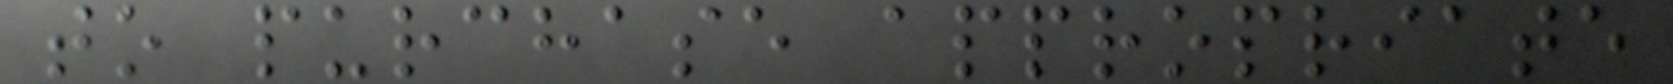to purchase appropriate
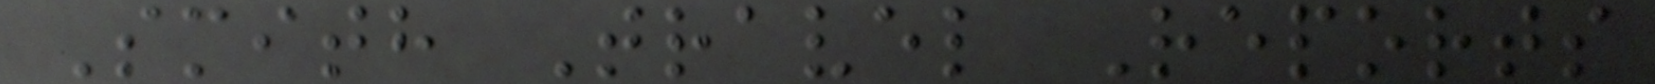Smith Travel Reports
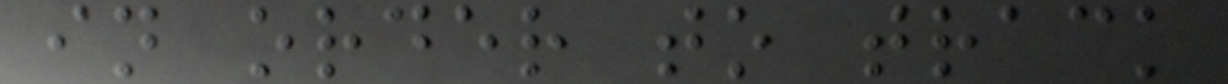in order to track
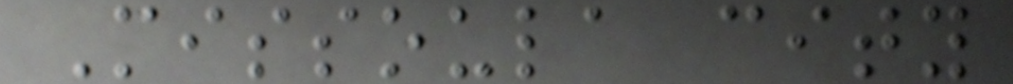Missoula city
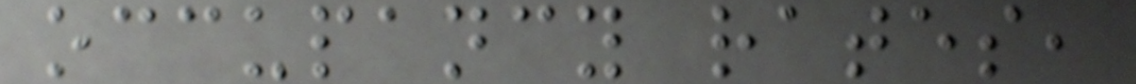occupancy rates,
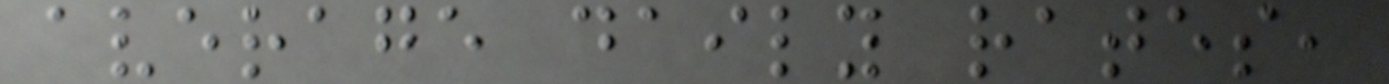average daily rates,
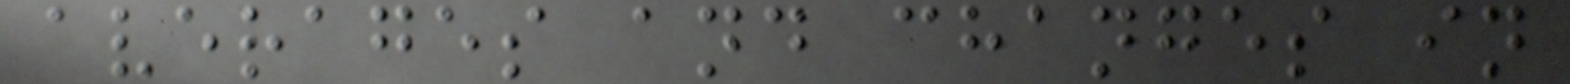averages and changes in
